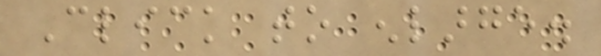Click to enlarge.
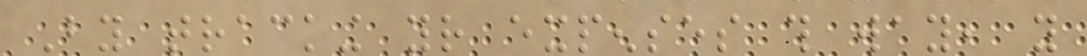By tracking your expenses this way, you
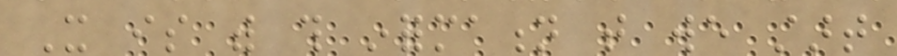It is with this information that we start
